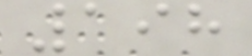198
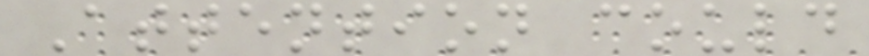Attention could
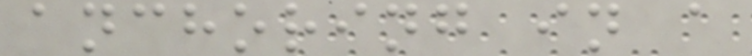anchoring in a
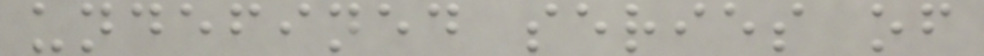undefined series of
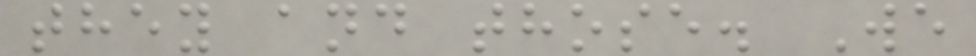they and those. We
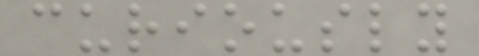curiously
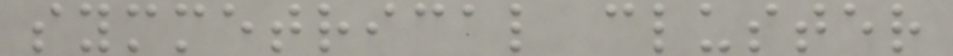symmetrical cluster
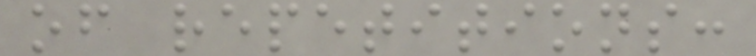of repetitions:
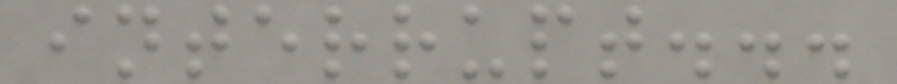interrupt...
